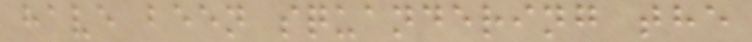have been squandering the
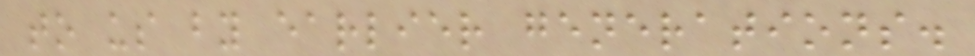to us by earlier generations.
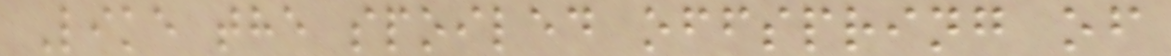Like the spoiled offspring of
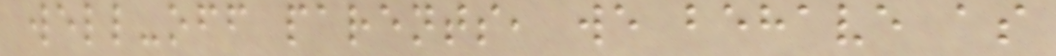well-off parents, we behave as
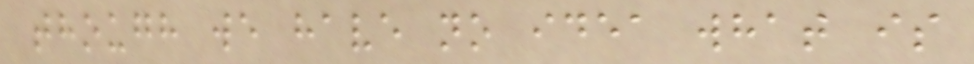though we have no idea what is
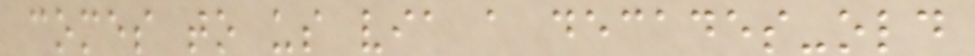comes to us via a decades-old
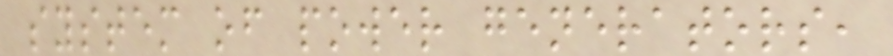system of power generators,
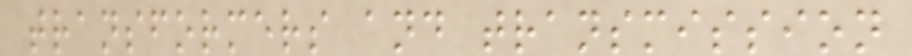transformers and transmission
